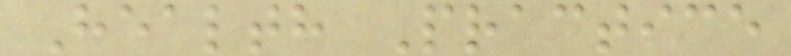Health Practice
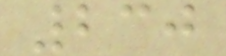230
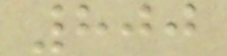800
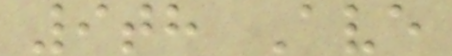9th Ave
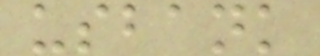usbank
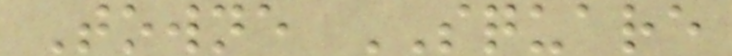Towne SQUARE
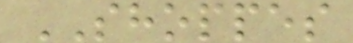SHOPPES
